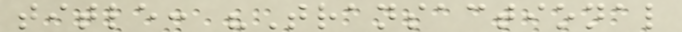title: "Transactional
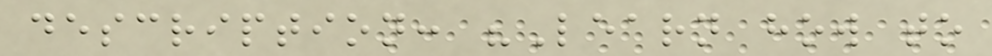description: "Learn how to
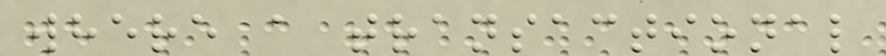where a transactional
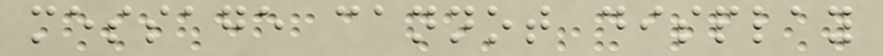message cannot display
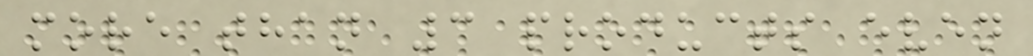more than 3 products even
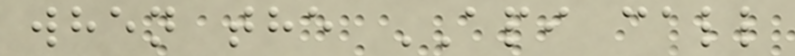when the API call
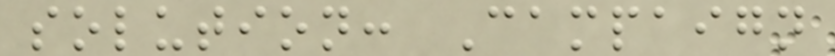solution: Campaign
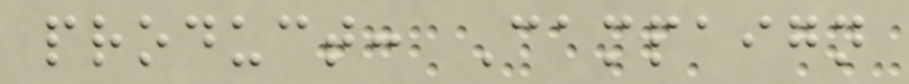product: Campaign
